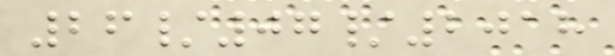26/07/2018
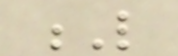L
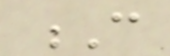C
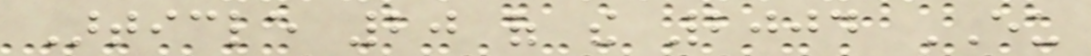Article 20 of the 2004 EU
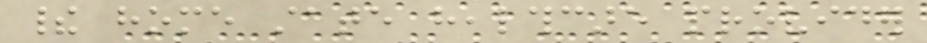their home state healthcare provider
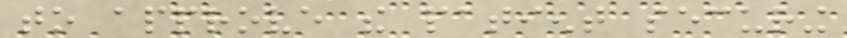to approve the patient securing
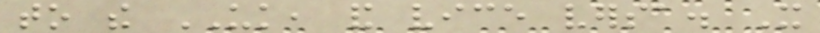to the UK, and vice versa. It
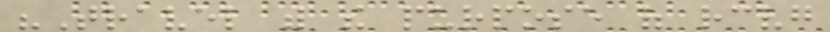"Travel with the purpose of receiving
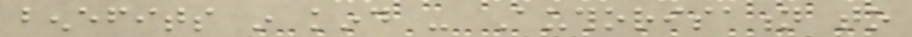benefits in kind - Authorisation to
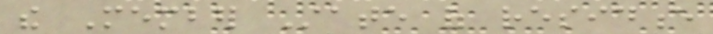the Member State of residence
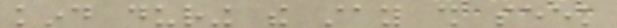kind during the stay shall seek
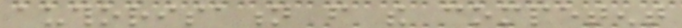authorisation from the competent
